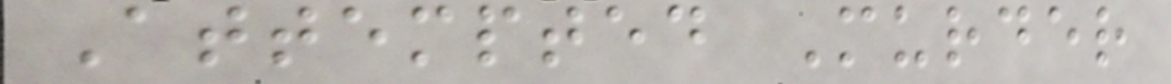Attempted Murder
